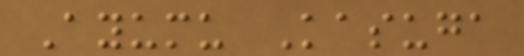Ayumu Kasuga
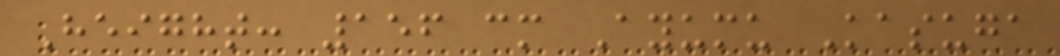Height: 156 cm Ayumu Kasuga
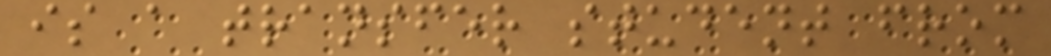is a transfer student from
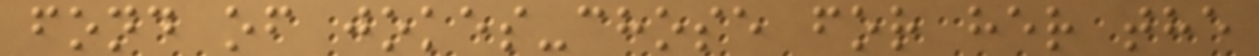fond of jokes-chose for her the
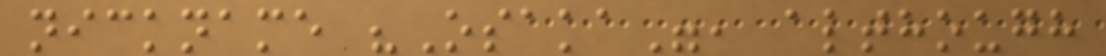nickname "Osaka", although
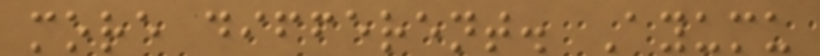more different. Ayumu
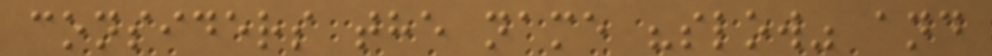considers the name "slow" and
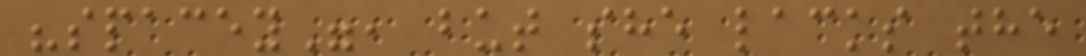"spacey", but she lacks the
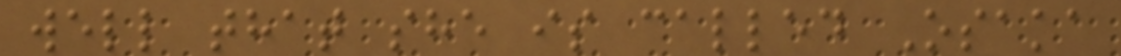well that she is called Osaka
